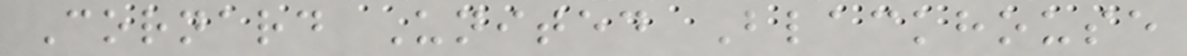Cornard United Blackhouse
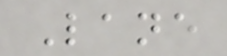Lane
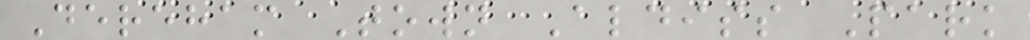Dereham Town Aldiss Park
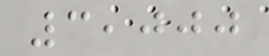3,000
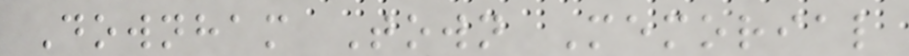Downham Town Memorial
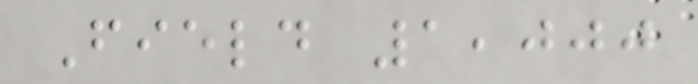Field 1,000
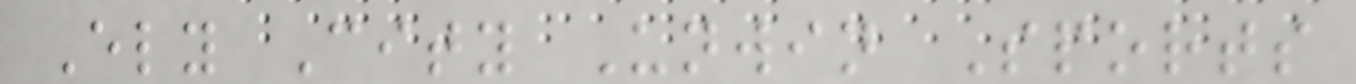Ely City Unwin Sports
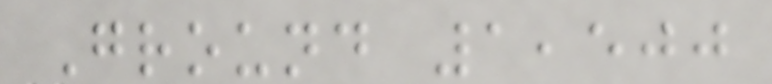Ground 1,500
